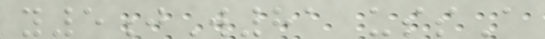y5jW81 ussA
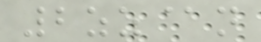2zz@n
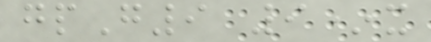gpG9 9*x
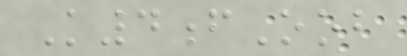K4fOob
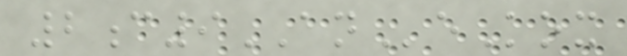2c9ANeKox
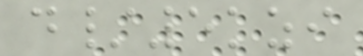d/5kzi
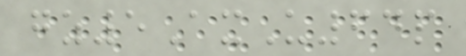gz5AxU64p
